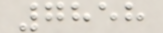7858
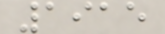1915
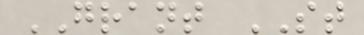GRANT ST
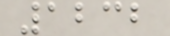1232
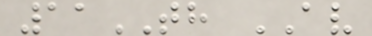11TH AV
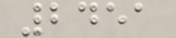2451
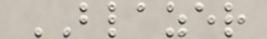BLAZER
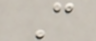C
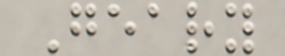Geary
